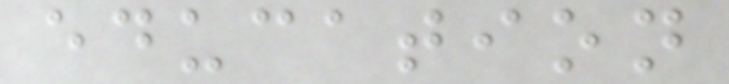education
